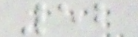52
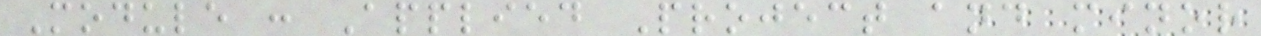Module : Applied Project and minor
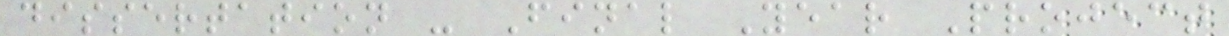dissertation - Final Year Project
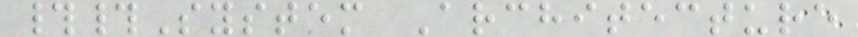##System Architecture
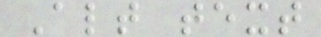Alt text
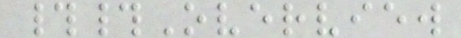##Overview
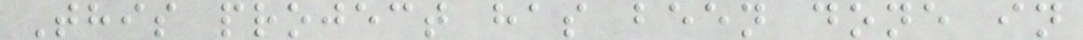This project has been done in
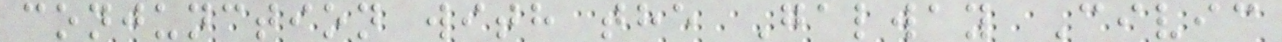conjunction with the Galway Civic
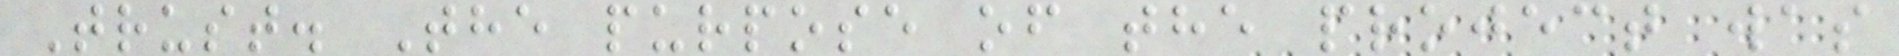Trust. The purpose of the project was
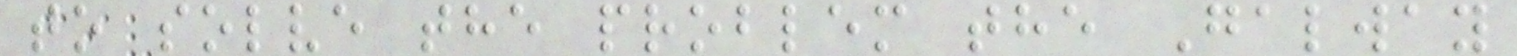to solve the problem the Galway
